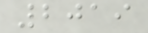2019
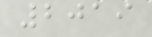2019
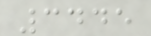3445
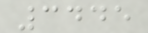3445
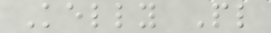Kelly Pl
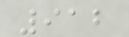912
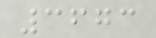3673
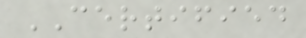CERTIFIED
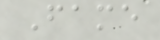Fame
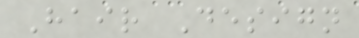Hair Design
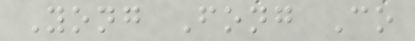Yong Fong Co
